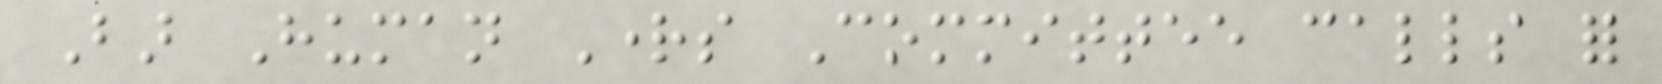Bar Human Rights Committee calls for
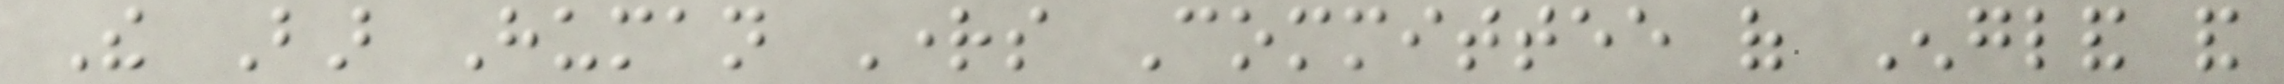The Bar Human Rights Committee of England and
